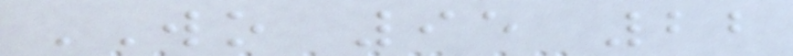WO 95 22
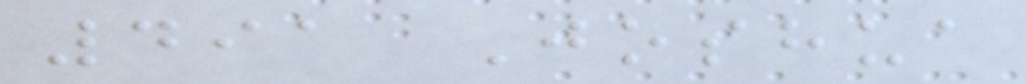491 Joshua
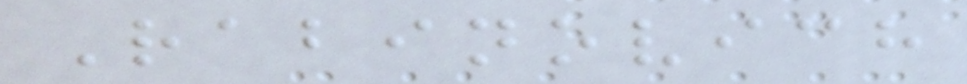Rabinovich
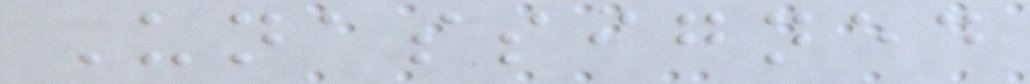Unassigned
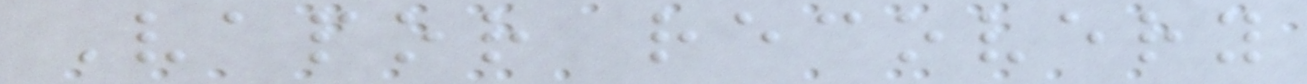Vapor recovery
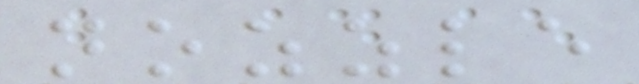nozzle
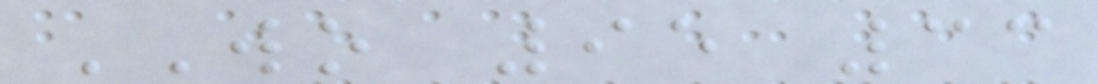WO 95 33
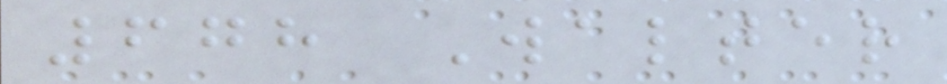678 Walter
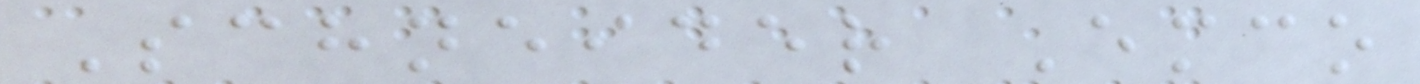Schneider Emco
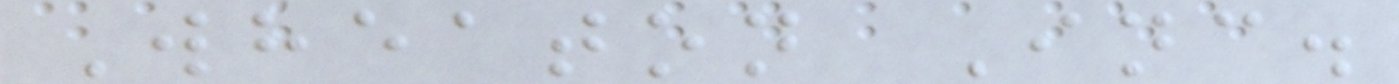Wheaton Inc.
